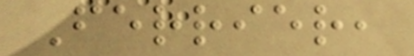Ferrier,
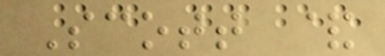Scott &
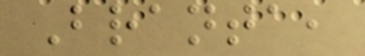Branta,
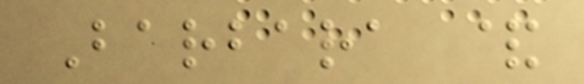Barbara &
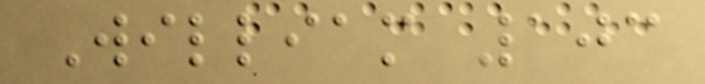William 103
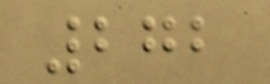272
